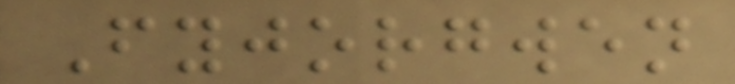Fyjorgwen
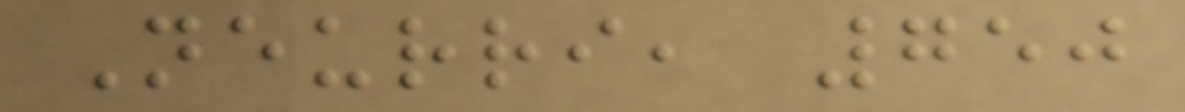Neurri, 750
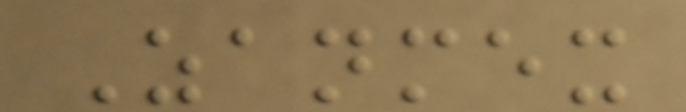Zanmex
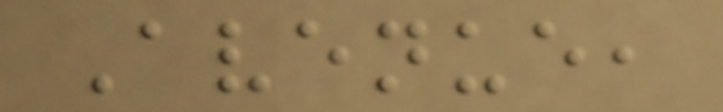Avenue,
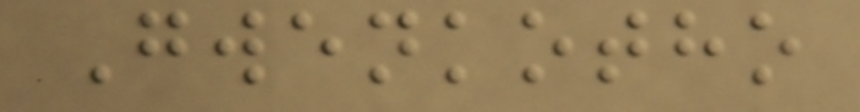Gwenkotho
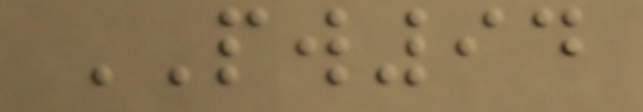PW94
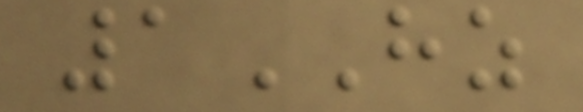1HZ
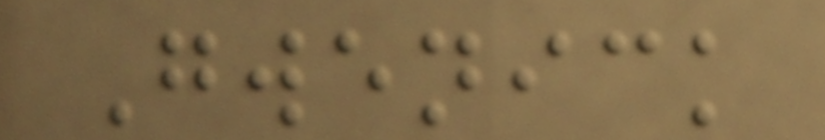Gwenick
